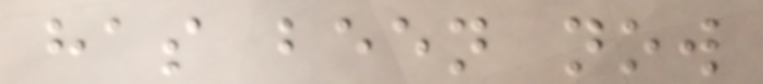has been now
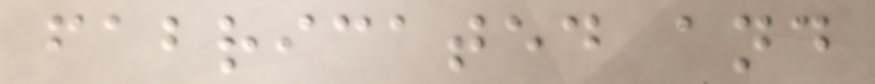fabricated and
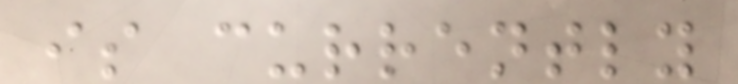is currently
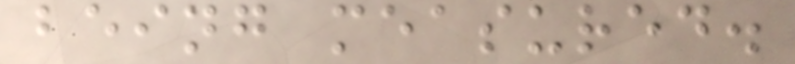being measured.
